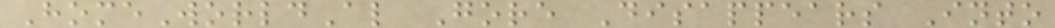HomeWorldAl Gore Disappears Into
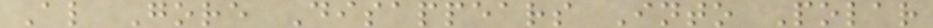Al Gore Disappears Into Polar
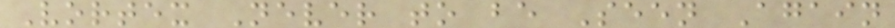Vortex Never to be Seen Again
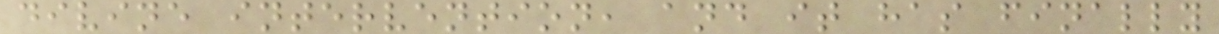divine intervention, and it has finally
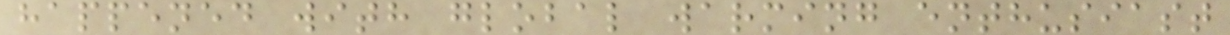happened with global warming enthusiast
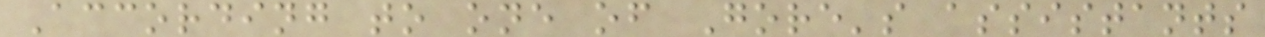According to one of Gore's assistants
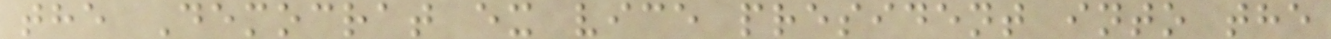the Democrat ex vice president into the
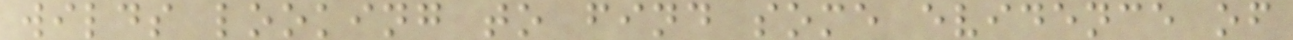wilds looking to find some evidence of
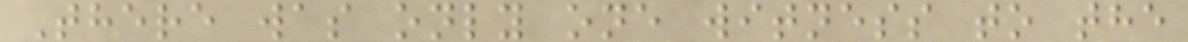There was only one witness to the
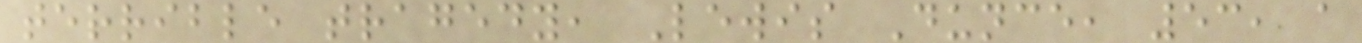terrible tragedy, Lewis Dunce, 53, a
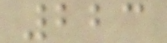223
